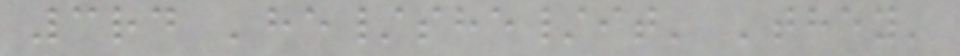3rd 'he/she/it' 'they'
